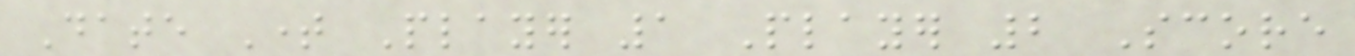Date Time Player 1 Player 2 Score
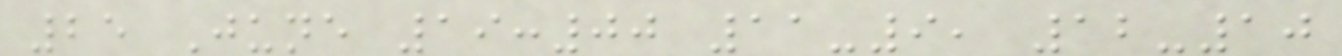25 June 19:00 11-9, 12-10
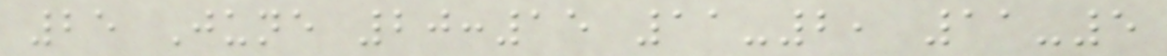25 June 20:15 11-2, 11-5
